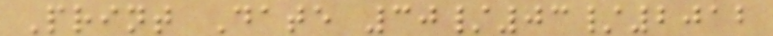Print Date 30/03/2012
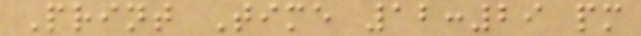Print Time 12:29 pm
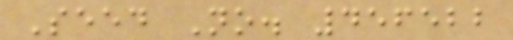Seed No. 456522
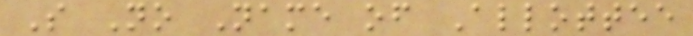S No Name of Allottee
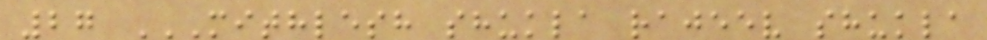27 MITHLESH SHUKLA RAJEEV SHUKLA
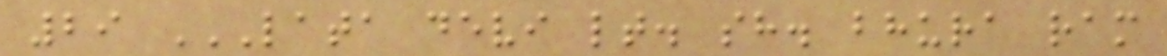29 LATA DEVI LT. SH. BHURA RAM
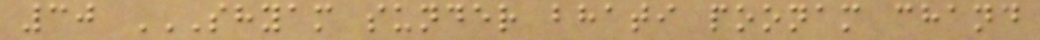30 SHYAM SUNDER BHATI POONAM CHAND
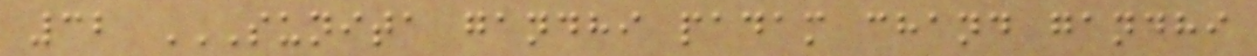32 SUNITA GANDHI PADAM CHAND GANDHI
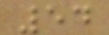54
